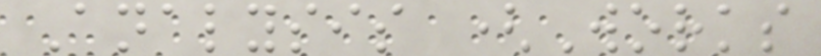Analysis (Works
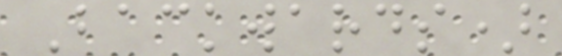Backwards)
